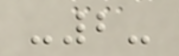-2-
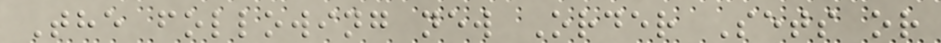The following new Order Sets or
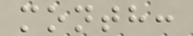month:
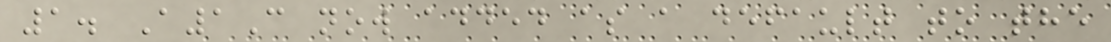1. A1C now added as a default to the
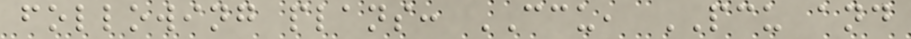following plans: CCU, PCU and
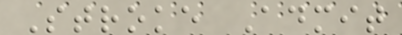Stroke Admit
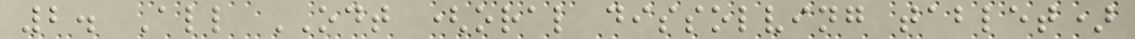2. All ODT (oral dissolving tablet)
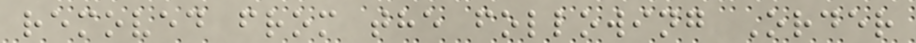removed from the following Order
